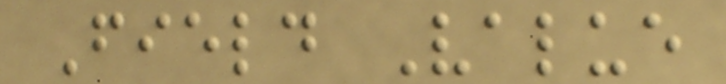Field Value
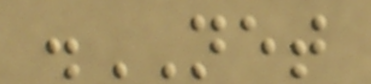.NET
